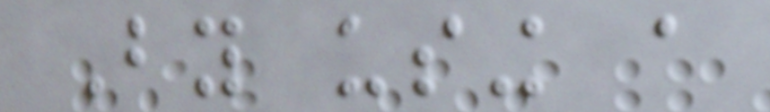By using a
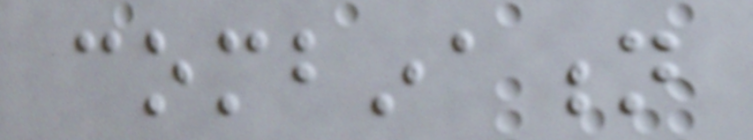combination
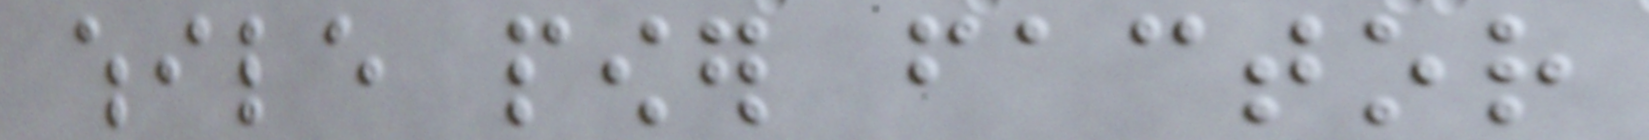while power factor
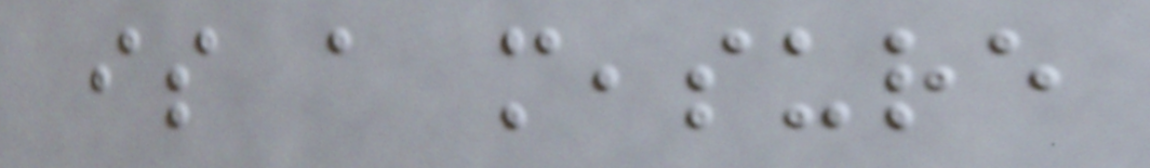is a measure
